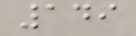149
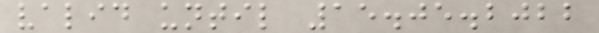valid until 15.05.2022
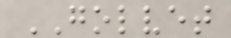GOLVET
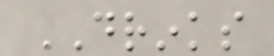DRINKS
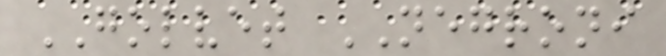GOLVET NEGRONI
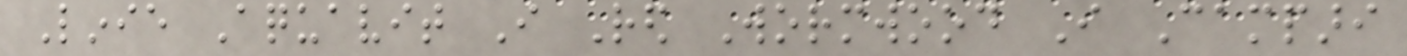Linie Aquavit I Red Wormwood I Campari
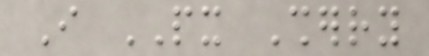I PX Sherry
